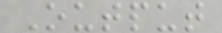Output
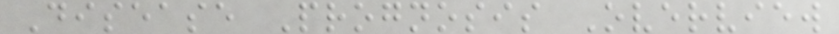Disease Prognosis Overview
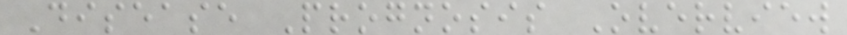Disease Prognosis Overview
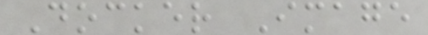Docker Image
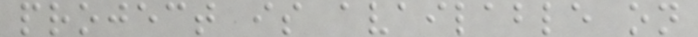project is available on
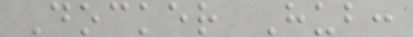Docker Hub:
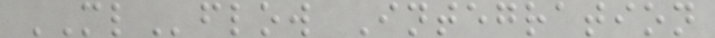MLflow Integration
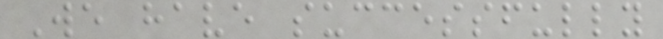We have successfully
